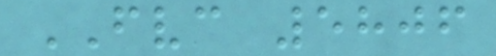FVC 5806
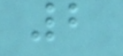2
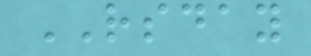RSDAY
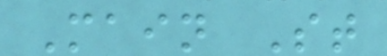Main St
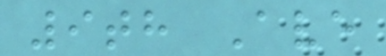9th Ave
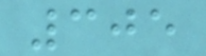305
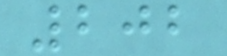202
